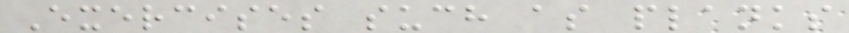Exercises such as planks
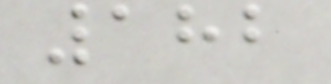182
